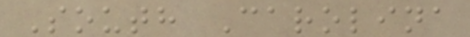South Carolina
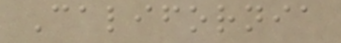California
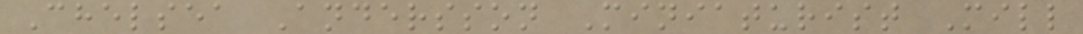Chelsea Andersson Miniaturist Mill
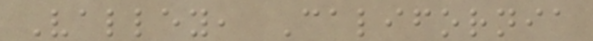Valley, California
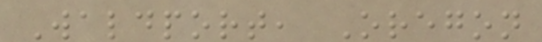Waldport, Oregon
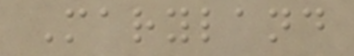Maryland
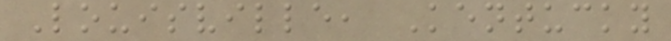Louisville, Kentucky
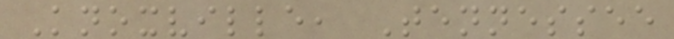Knoxville, Tennessee
